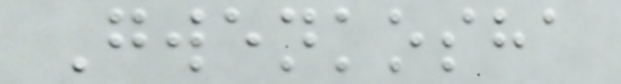Gwenkosha
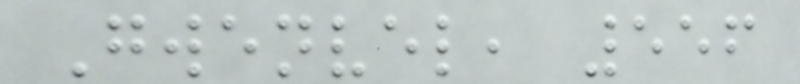Gwenvel, 556
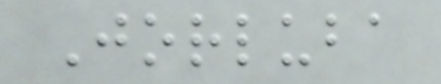Jorluba
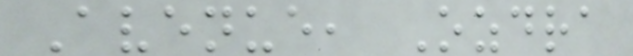Avenue, Ozdra
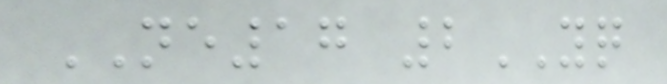NE17 2YQ
